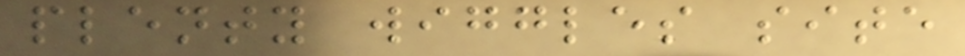plenty wiggles site
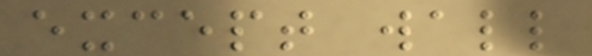except wall
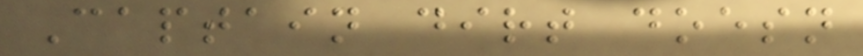Captain dirt doesn
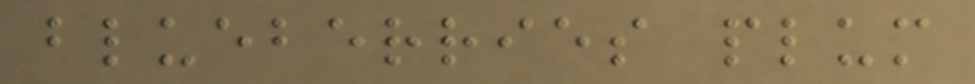blueberries plum
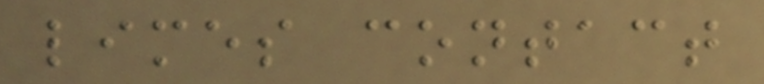limes contact
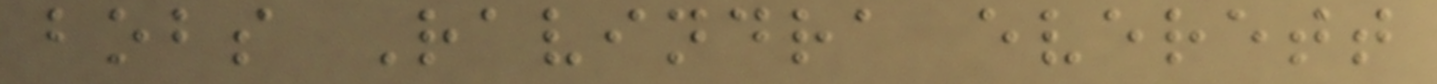bobs Ravindra everett
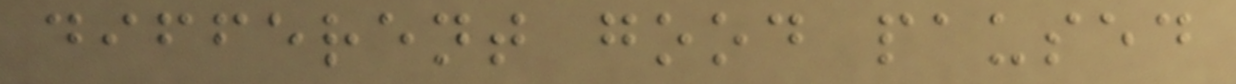different good paused
